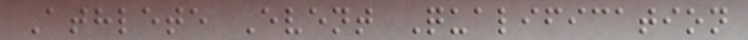Athlete Event Qualification
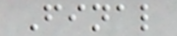Final
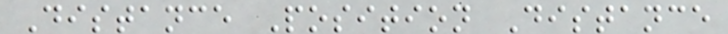Distance Position Distance
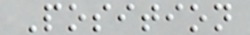Position
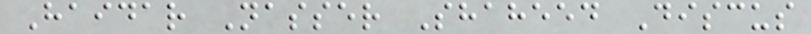Haidar Nasser Shaheed Discus
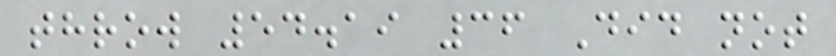throw 54.19 36 Did not
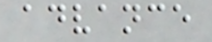advance
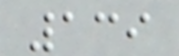139
